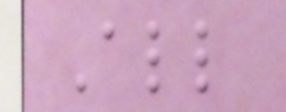All
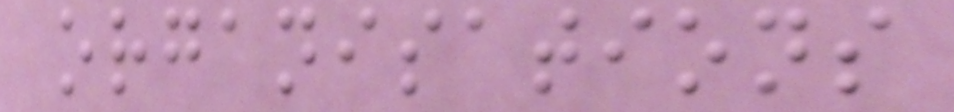organisations
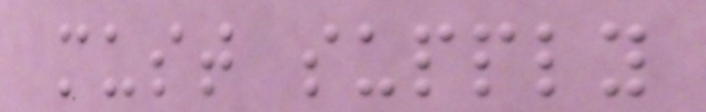must supply
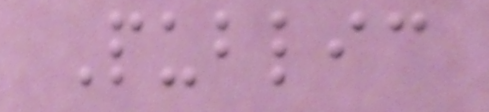Public
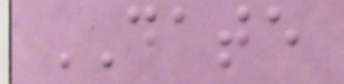DATE
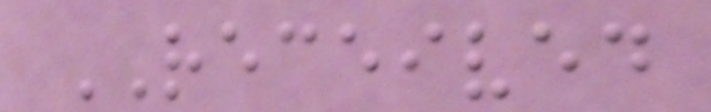RECEIVED
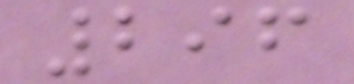296
